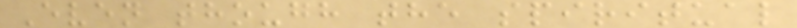Even though the spiritual
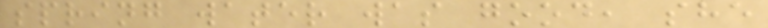spring water was good, she
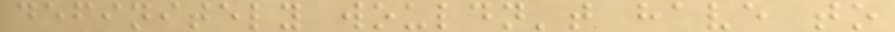definitely wouldn't have to
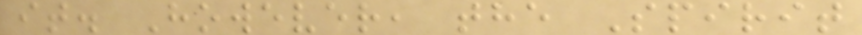it. However, the Spirit
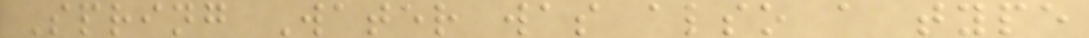Spring Water was also a type
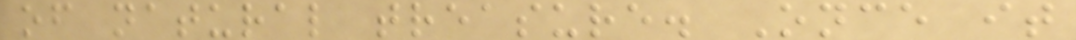of natural treasure. Once it
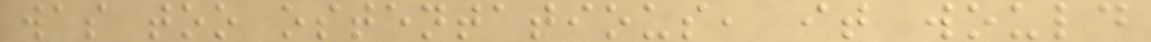was too ostentatious, it would
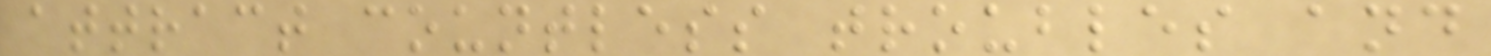attract countless troubles and
